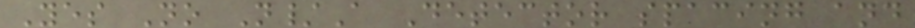Yes No N/A Detector spacing and
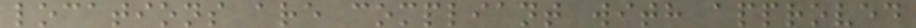locations are compliant with approved
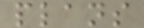plans
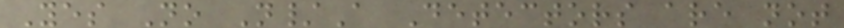Yes No N/A Detectors are not
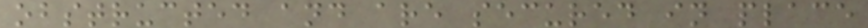obstructed and are secured in place
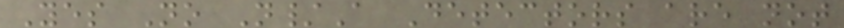Yes No N/A Detectors are not
